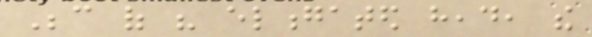Because of his elongated head, the
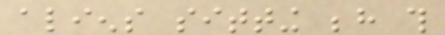aliens sitting behind this
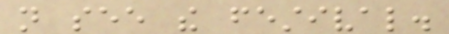not see the festival.
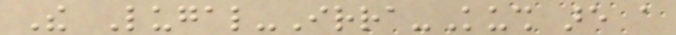The Lugal-Irra-Kush are a
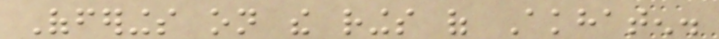Offerings on the rings of Akhaten.
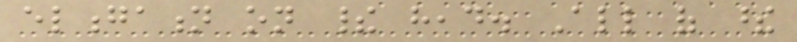elongation on their head. All of these
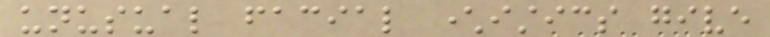unusual facial characteristics give
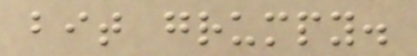bit grumpy.
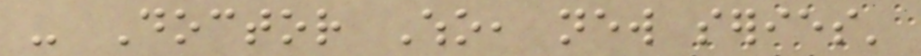- Doctor Who, new series'
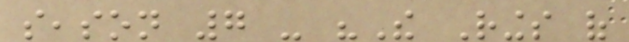season 7 - "The Rings of
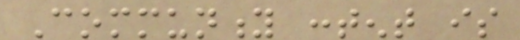Community content is
